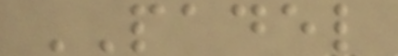PADEL
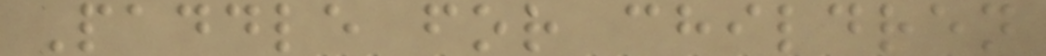Paddle for children
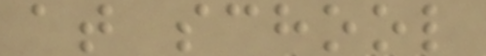at school
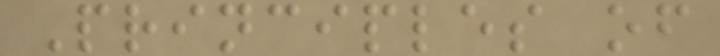Principles of
